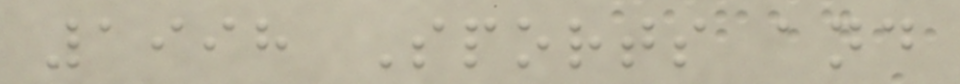1998 Sports and
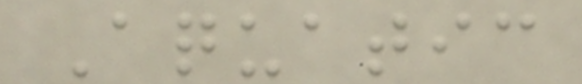Aquatic
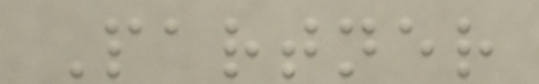Partner
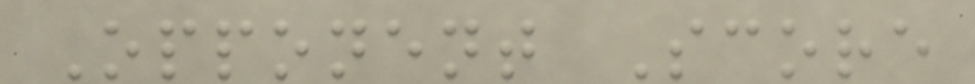Opponent Score
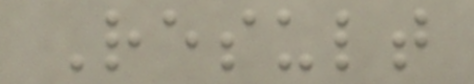Result
